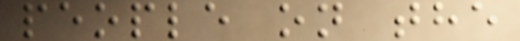people on the
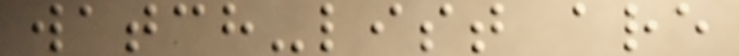watch-list are
